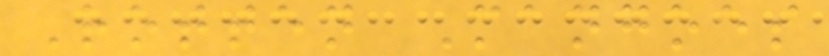Rotten Mangoes
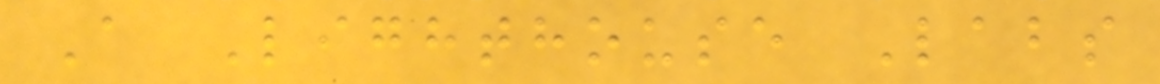A Lighthouse Labs
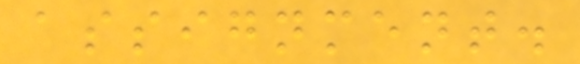assignment.
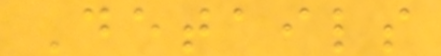Details
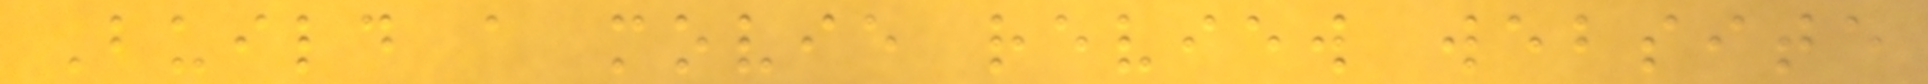Build a movie review website
